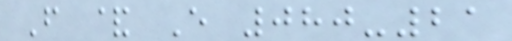F & E 080-21
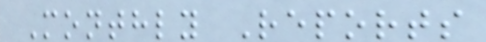Monthly Reports
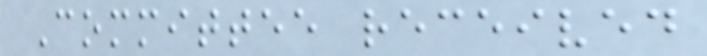Committee received
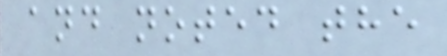and noted the
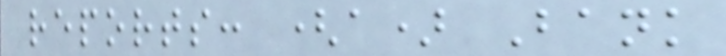reports: (a) Bank
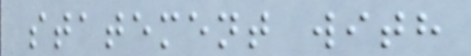statement with
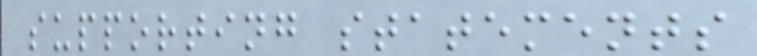supporting statements
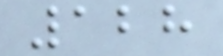128
